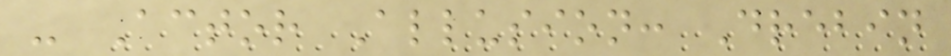- Actor Allusion: Drebin
